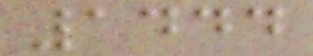1444
